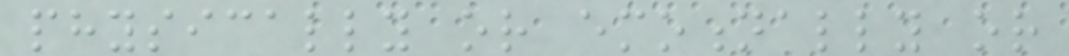physically or emotionally or
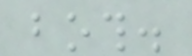both.
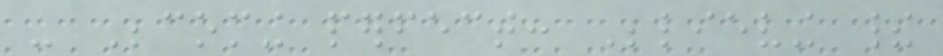- Becoming perfect: Believing their
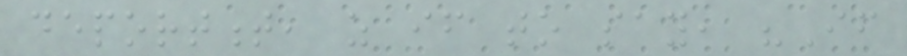deportment, as if to say, "If
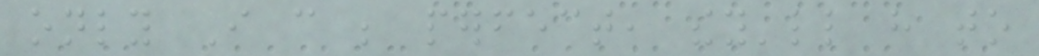only I can be perfect, they'll have to
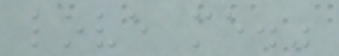love me."
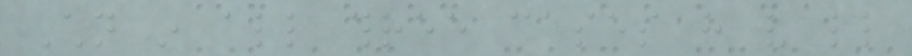Children in all three cases have very little
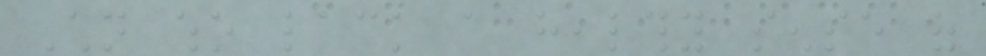Children who lack a healthy sense of
